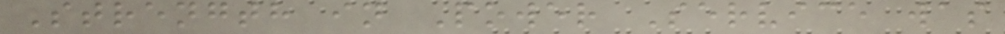Strength in Power Service was
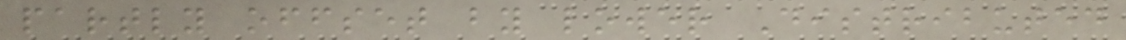partly offset by lower Distributed
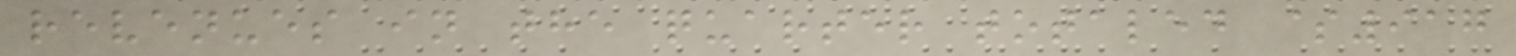revenues in the quarter totaled $917
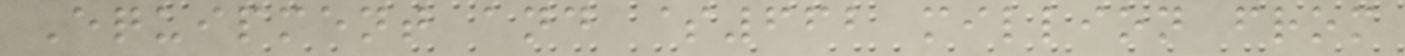Equipment and $662 million from
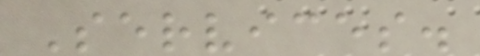Services.
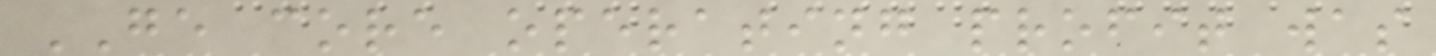GE core operating profit was
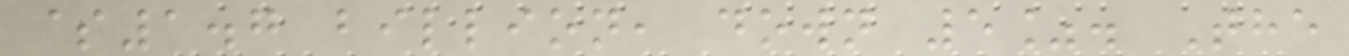$1.7 billion, down 5%. The
